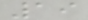19
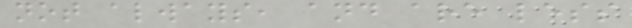not always, and are less
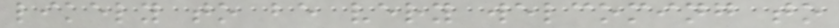likely to be very welcoming to
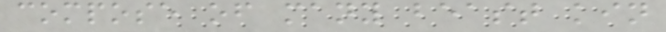compose of many beast kin
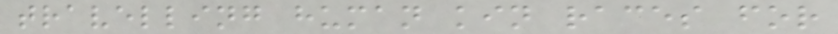travelling human kin races for
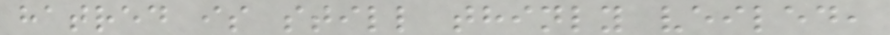hatred is still thinly veiled,
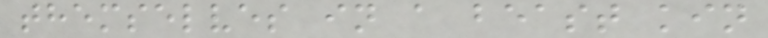themselves in a beast kin
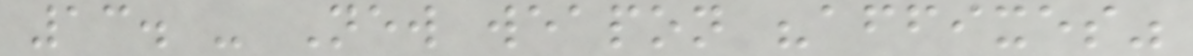13. - New weapon "affixes"
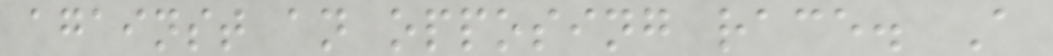against an opposing race. A
